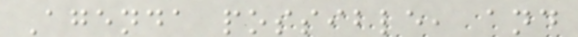Agenda possible, and
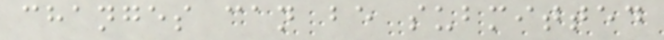changes can be submitted
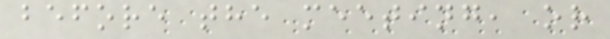before the meeting, or
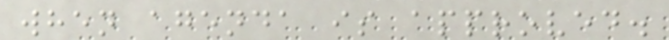when agenda is approved.
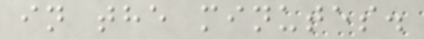in the minutes.
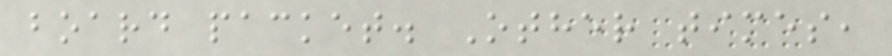board packet. Other times,
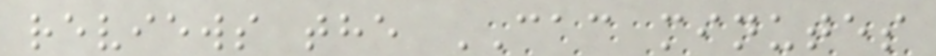reviews the CAC minutes
